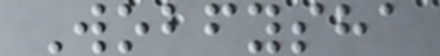Wobfysha
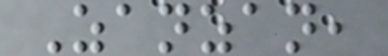Zanzan,
